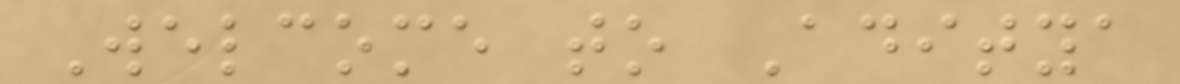Welcome to Aditya
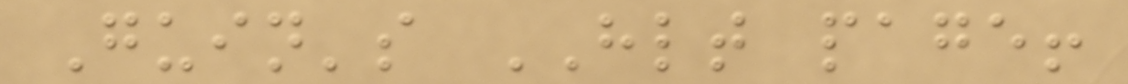Guin's HLT page!
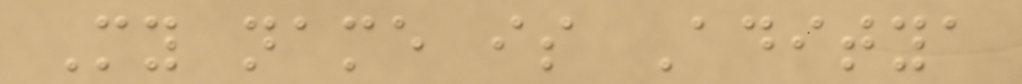My name is Aditya
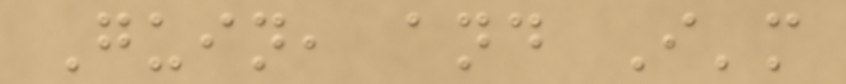Guin, and I'm
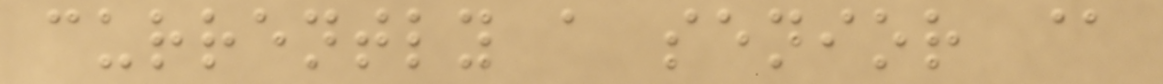currently a senior @
